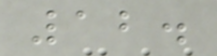12.
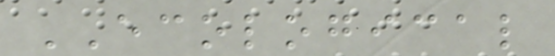ECOLOGICAL
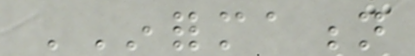INFORMATION
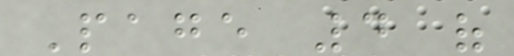Page 4 of
